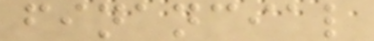financial
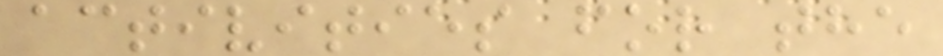activities for the
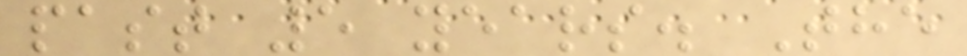past 5 years. The
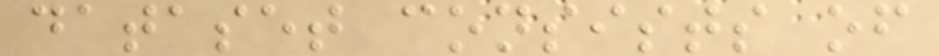dataset consists of
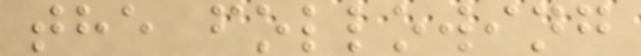the following
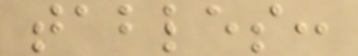tables:
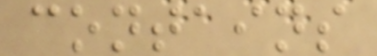contains
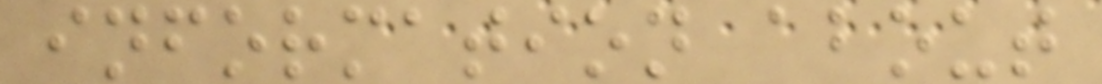information about
